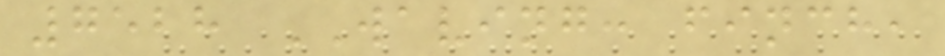7528 WAVING: finch,
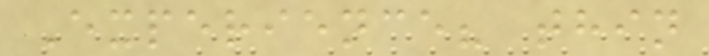Experience? thin
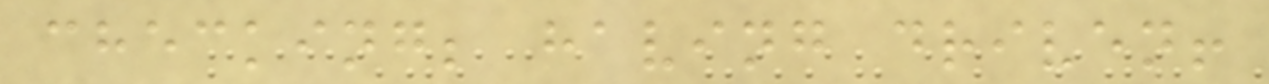checking; having driven!
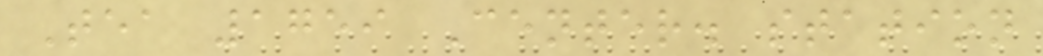Tea 1759 Center. station
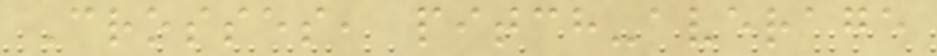Crosses, pitch-average
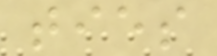ties
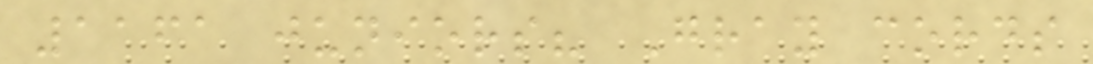1161 juniors? Gray cords
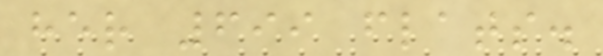her 699 flats.
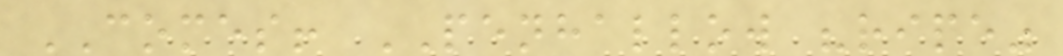COMES! PENHALLOW "ripe"
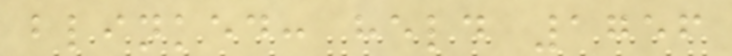blinked: held 1756
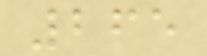265
